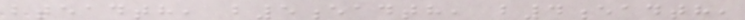bteadth, b5eadth, b4eadth,
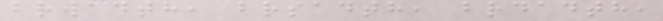brwadth, brsadth, brdadth,
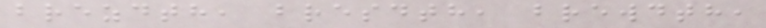brezdth, bresdth, brewdth,
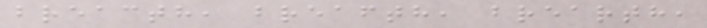breacth, breafth, brearth,
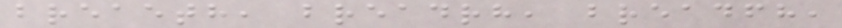breaeth, breadrh, breadfh,
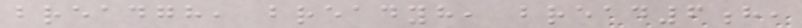breadgh, breadyh, bread6h,
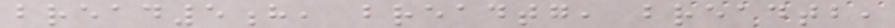bread5h, breadtg, breadtb,
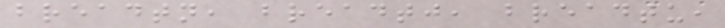breadtn, breadtj, breadtu,
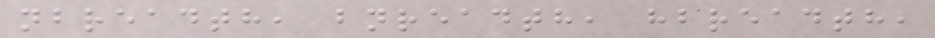nbreadth, bnreadth, hbreadth,
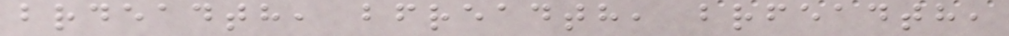brdeadth, bfreadth, brfeadth,
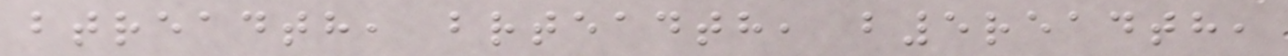btreadth, brteadth, b5readth,
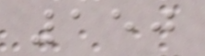150
